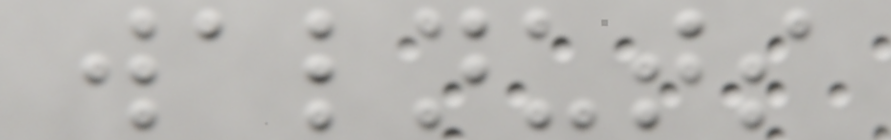walnuts
